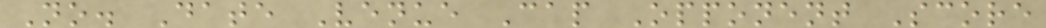No. Date Venue Cap Opponent Score
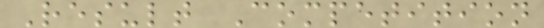Result Competition
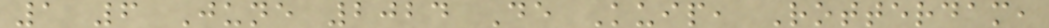1 6 June 2024 De Kuip, Rotterdam,
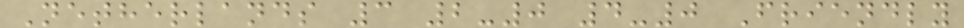Netherlands 3 2-0 4-0 Friendly
